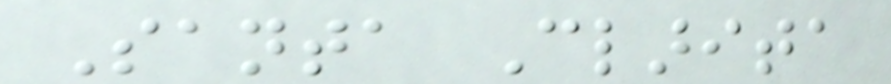Santa Clarita
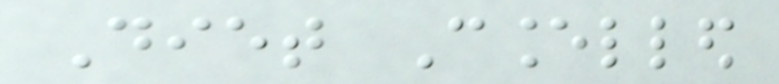Diet Cancelled
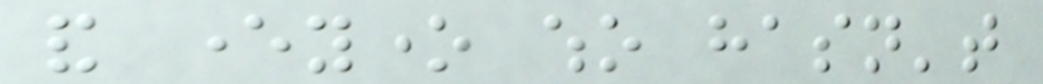and everyone who hasn't
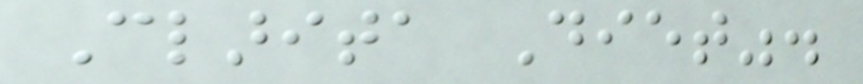Clarita Diet".
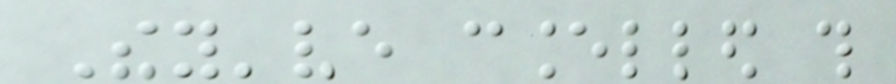They've cancelled this
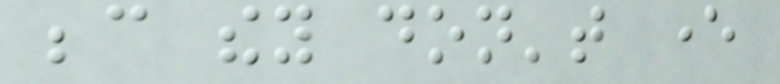because they don't ever
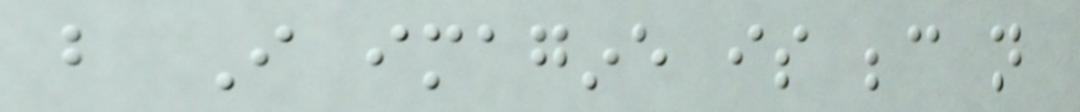but I imagine is because not
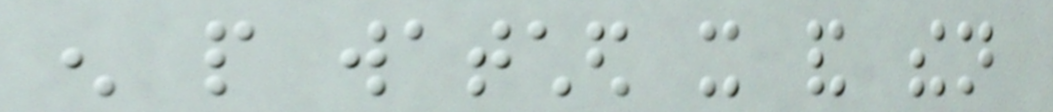enough people watched it and then
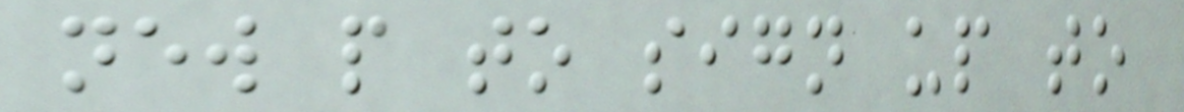new people to sign up to
